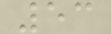53
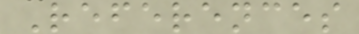References
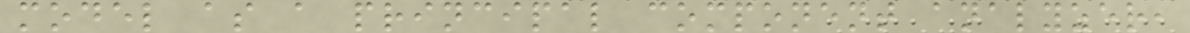model as a principal component analyzer,
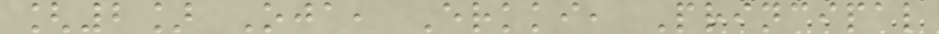[2] Oja, Erkki, Principal
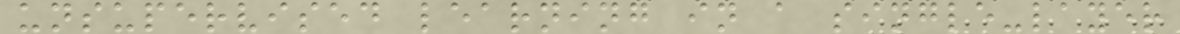unsupervised learning in a single-layer
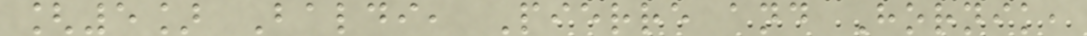[5] Baldi, Pierre and Hornik,
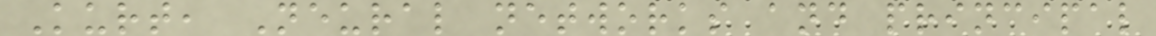Kurt, Neural networks and principal
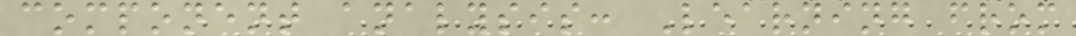component analysis: Learning from
